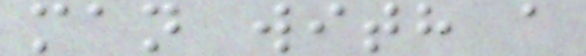man with a
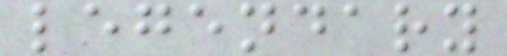legendary
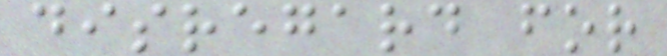disregard for
